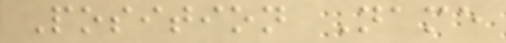Position Name
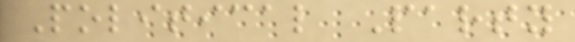Political Party
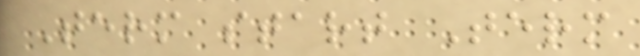Term start Term
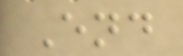End
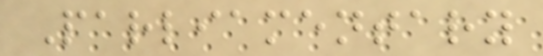Parliamentary
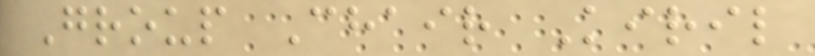Group Chair Kiril
